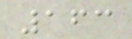163
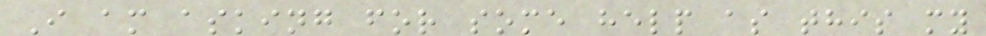I am asking for some help as this my
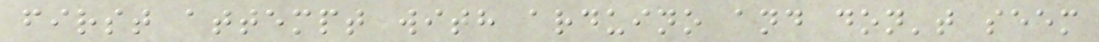first attempt with arduino and don't seem
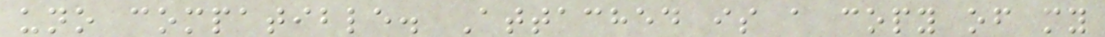uno compatible. Attached is a copy of my
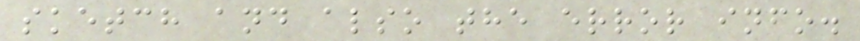sketch and also the error info.
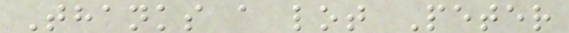Thanks a lot Peter
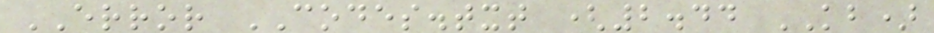ERROR CODES.txt (2.44 KB)
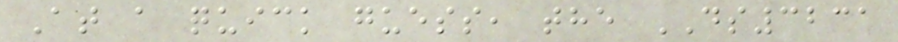At a quick guess, the DS3231
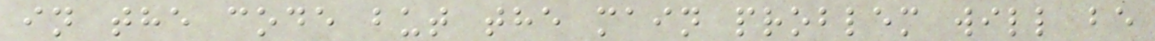in the code but the main problem will be
